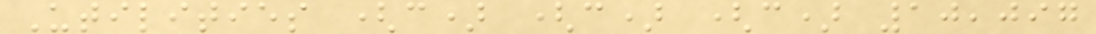Utilities (c) (c) (c) 10,097
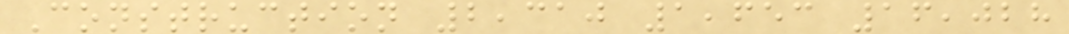Construction 2,310 1,653 16,028
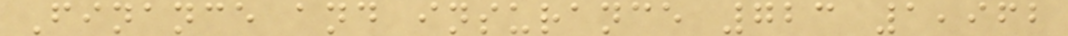Finance and insurance 723 1,962
